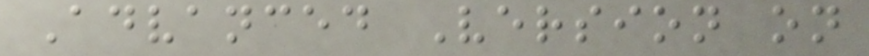Advanced Version on
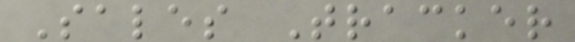Sales Tracker
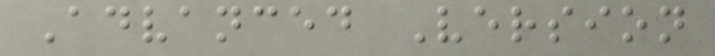Advanced Version
